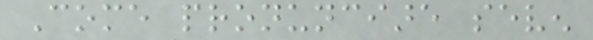Come pronunciare seven
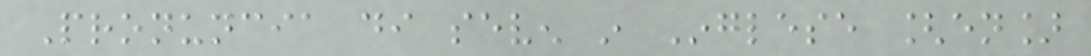Pronuncia di seven in Inglese [en]
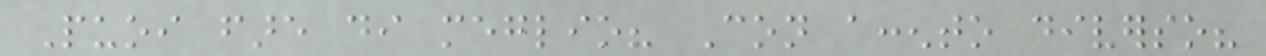Puoi fare di meglio? Con accento diverso?
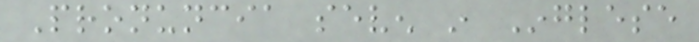Pronuncia seven in Inglese
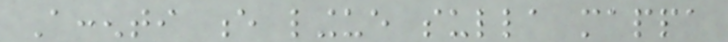Accenti e lingue sulla mappa
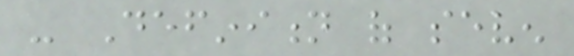- Definition of seven
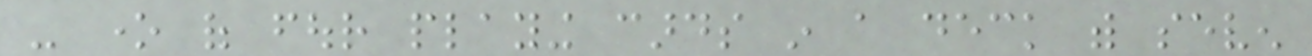- one of four playing cards in a deck with seven
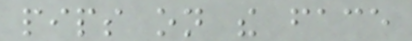pips on the face
